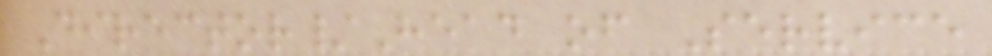Director/Head of Service
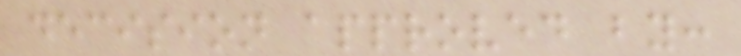decision approved by:
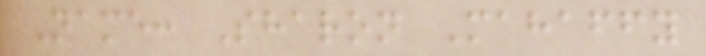Name: Sharon Mahaffy
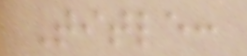Title:
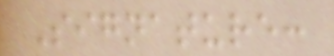Signature:
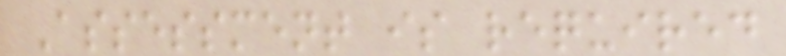Assessment is required
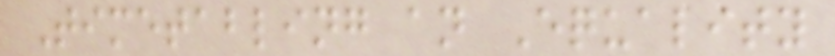Timetabling an Equality
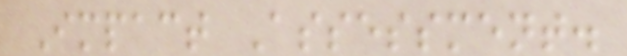Impact Assessment.
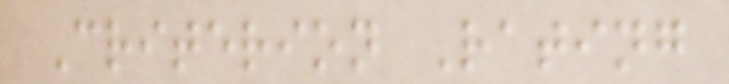Criterion Rating
